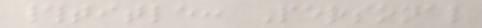#title: Personal
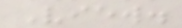View.
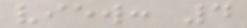view: 4
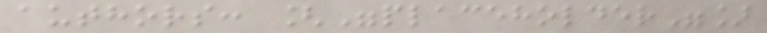authors: ["placeholder"]
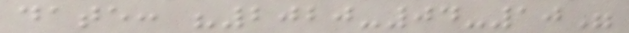date: "2020-04-10"
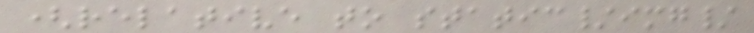(relative to static/img/
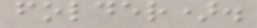folder).
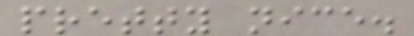pretty nice.
